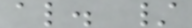al. /
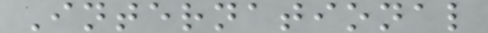International
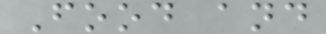Food and
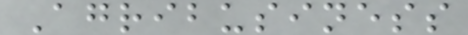Agribusiness
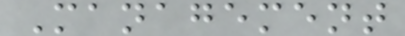Management
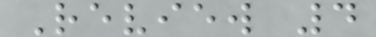Review 4
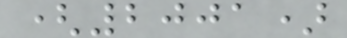(2001)
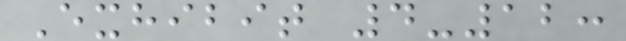Exhibit 4-12:
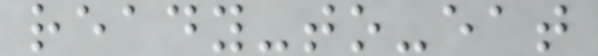ready-to-eat
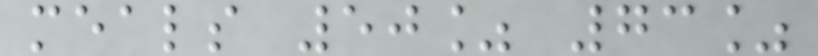meals 50% 73%
